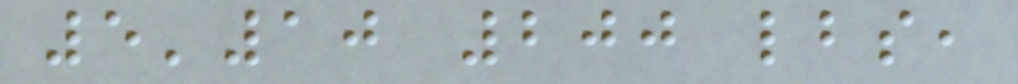5'10 200 lbs,
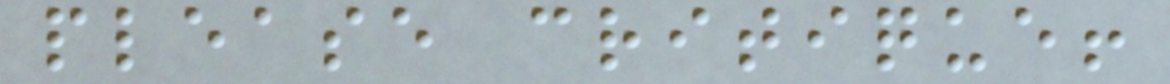please critique!
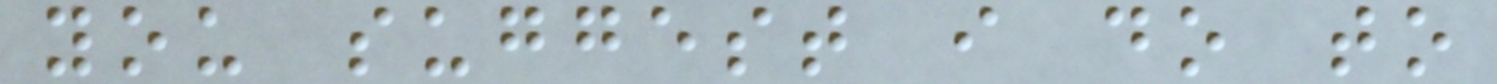you suggest i do to
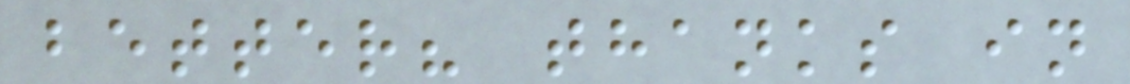better? thanks in
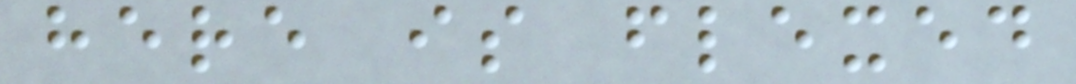here is flexed
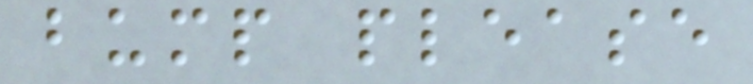bump please
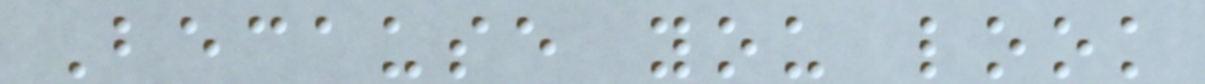Because you look
